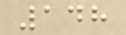148
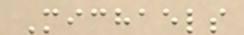Michaels
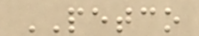PETCO
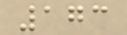173
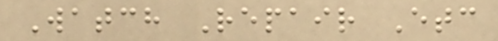Watch Repair Etc
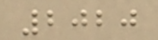2020
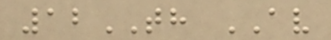12TH AV
